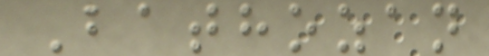Bathozan
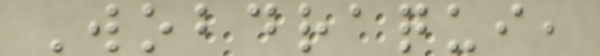Wobdraqui,
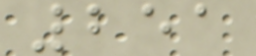251
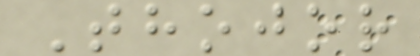Thojor
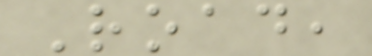Road,
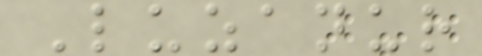Luzanur
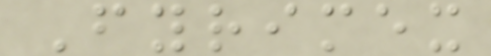Fyrimex
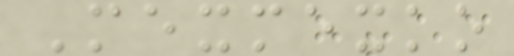Mexmexko
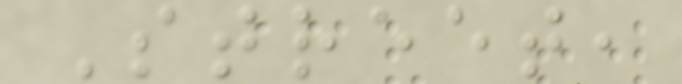Street,
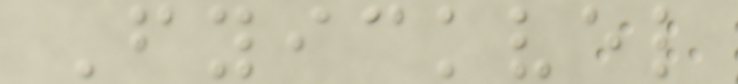Fyickvel
